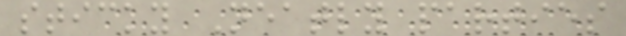sticky Neatly parties
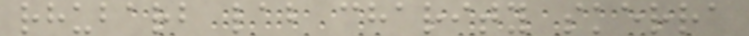rhubarb lab charity skerra
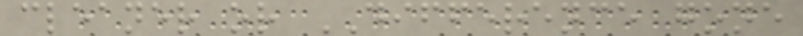cleaner or DIFFERENCE gone
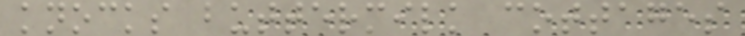knocks buttermilk cottages
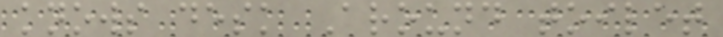knows desk Around toilet
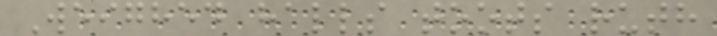Weighed halls toots ruth
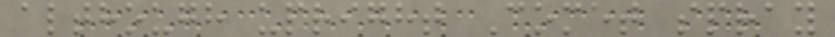although upright Comet spray
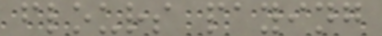flours paying
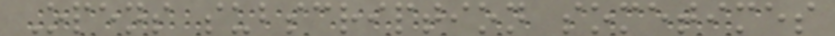Opens subscription sometimes
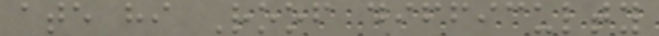ate hi Roof difficulty
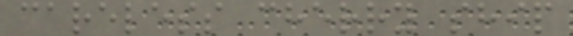careless cherry ship
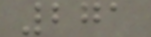271
